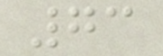73
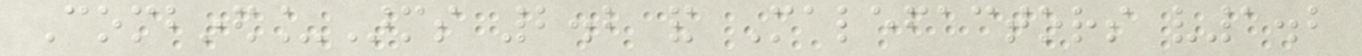Combined_Arms 2.2 and Malefactors v1.2
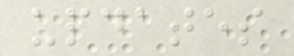updates
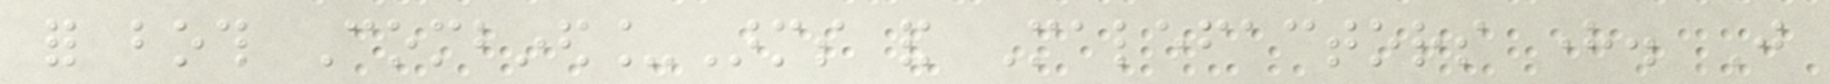for both Combined_Arms and Malefactors here. Just
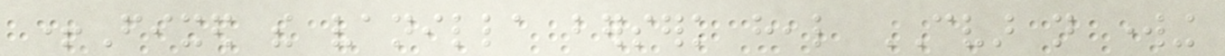+Fixed the vanilla berserk heal CVAR not working
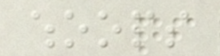whoops
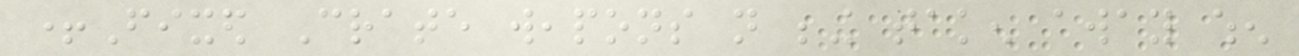+Fixed Crate weapons not being taken away when
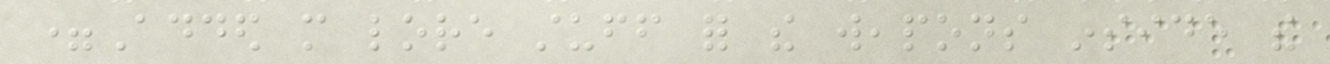=Added more lore stuff for the weapons inside the
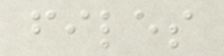files
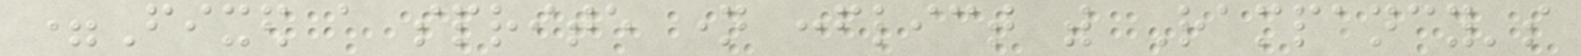=Fixed a sprite name conflict with Rampancy's
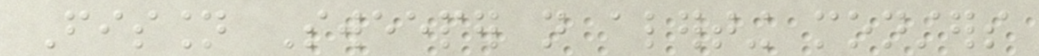Fission Sweeper not alerting monsters
